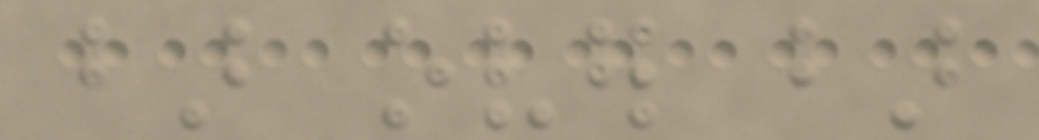bar over bar
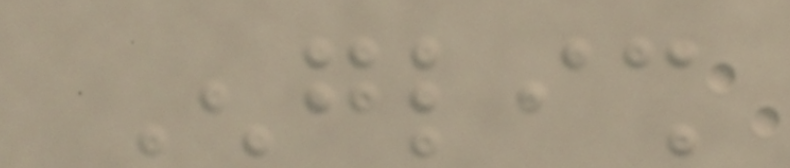English
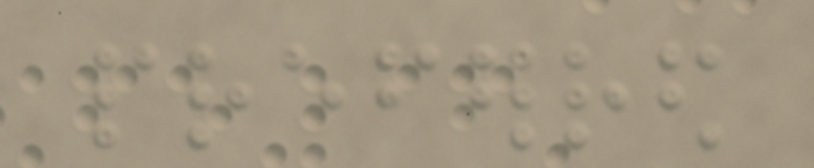preferred
